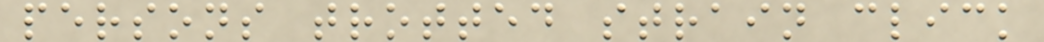persons trotted strain click
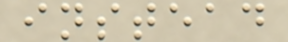instead
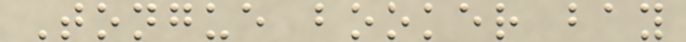Tongue booker bay
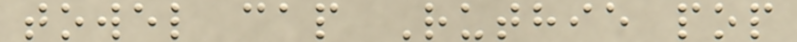towel cap Ruthie pop
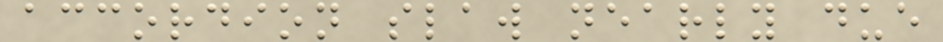accordion slaw nearly due
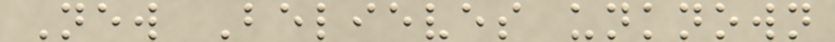New Believes unknown
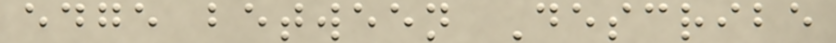edge between Describe
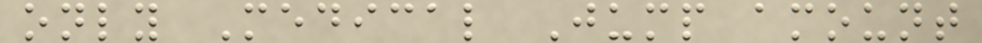only Medical Jump amount
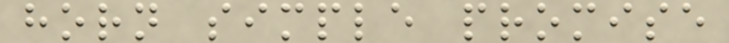horn simple promise
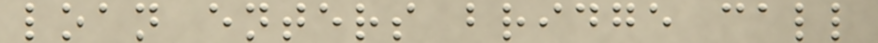loan enters bridge call
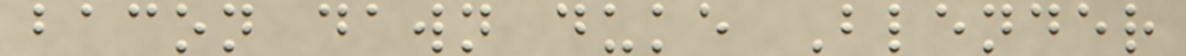bacon dawn duke Blender
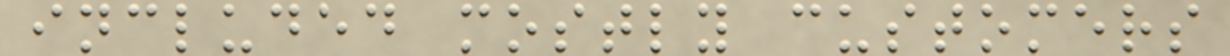included mostly customers
